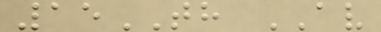15TH AV
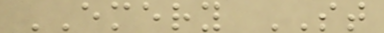EMERY ST
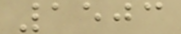1503
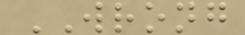WRONG
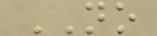NO
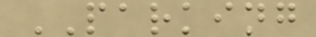PARKING
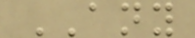ANY
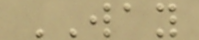WAY
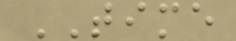TIME
